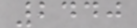2440
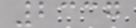2337
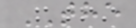THE
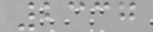2337
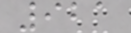921
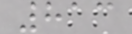813
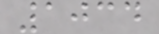1034
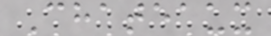Chateaux
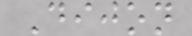Dijon
